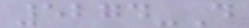5274-D
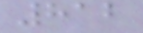812
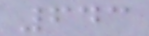643
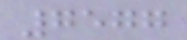7577
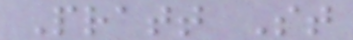Pratt St
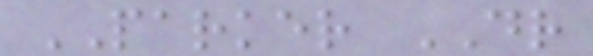PARKER DR
